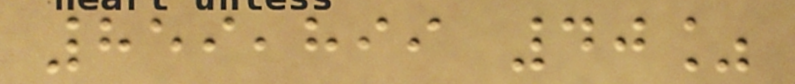859,899 40%
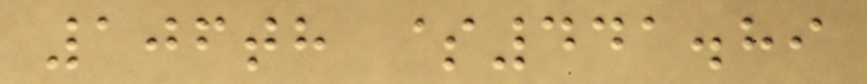106th $441.89
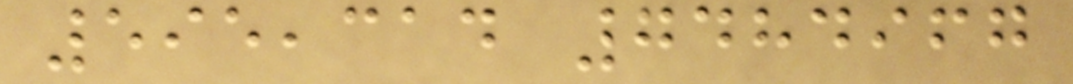595,314 7484967
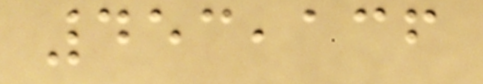453,136
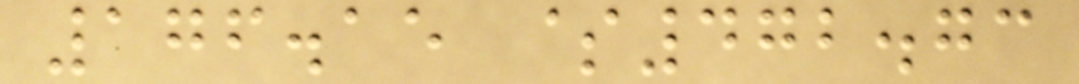176.15 $472.73
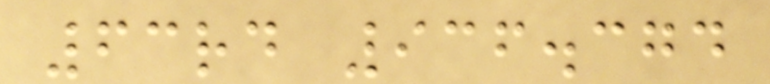63rd 936.374
